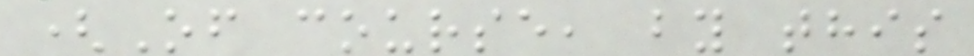(Of course, by this
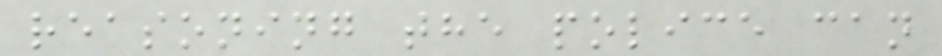reasoning the police can
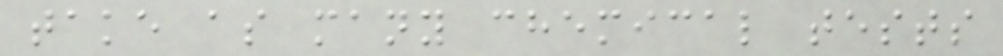take as many chemical tests
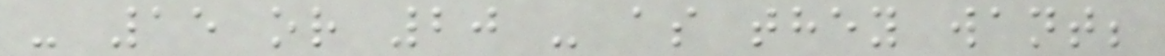- 15 or 20 - as they want;
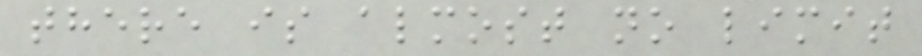there is almost no limit
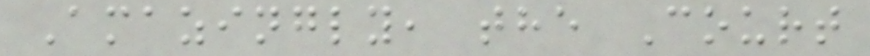Amazingly, the Court
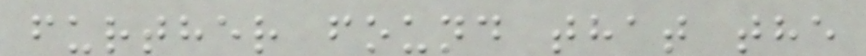further found that the
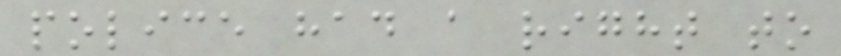police had a right to
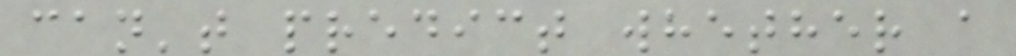can't predict whether a
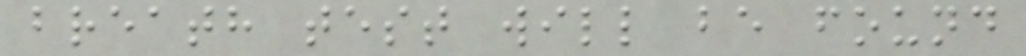breath test will be found
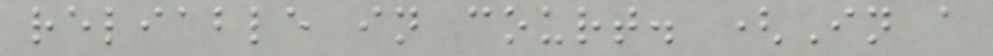reliable in court. (In a
